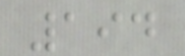194
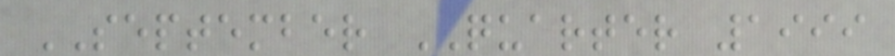SEPTEMBER QUARTER 1999
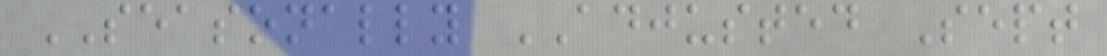SEASONALLY ADJUSTED Sept
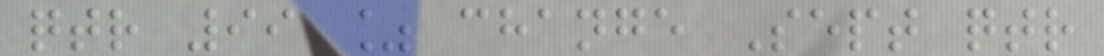qtr 99 % change Sept qtr
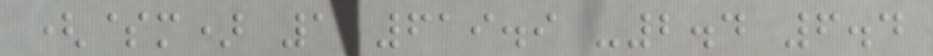($m) 1 619.9 -2.4 6.4
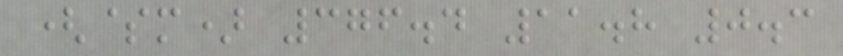($m) 376.4 11.8 0.3
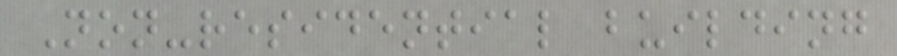Non-residential building
